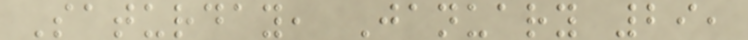Saturday, January 29,
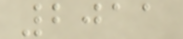2011
